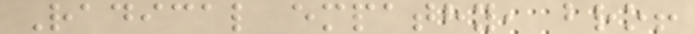Radical empathy, bro!
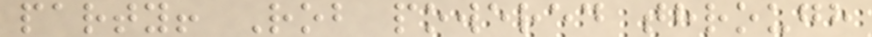party! Rob powered through
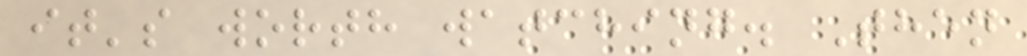it's worth watching. Then
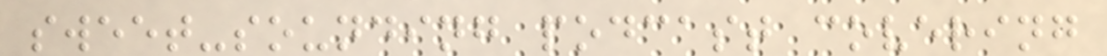sweet-sounding podcast covering
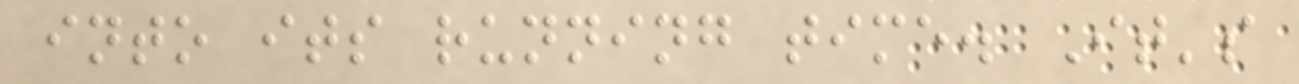into its running time. It's
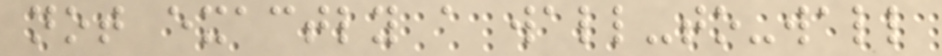not exactly a wall-to-wall
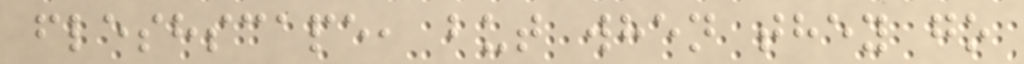fleshscape, but when they go
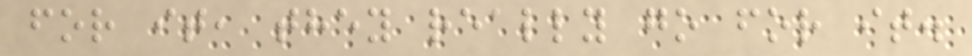for it, they really go for it.
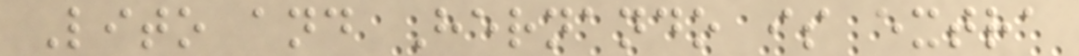Lito and Hernando is extra
